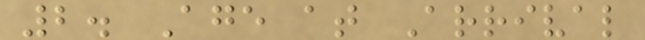2. Age at Arrival
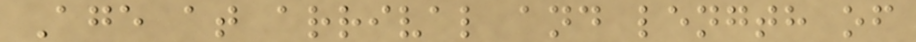Age at arrival and length of
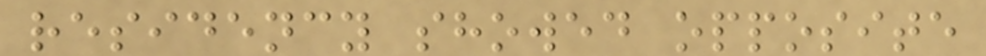residency showed opposite
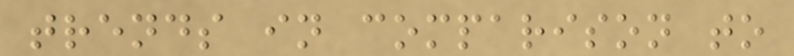trends in comparison to
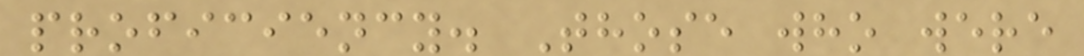proficiency. Those who were
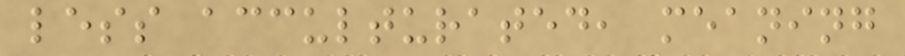less acculturated, meaning
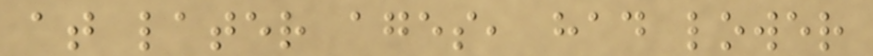at later ages, had lower
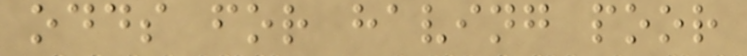odds for having poor
